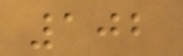102
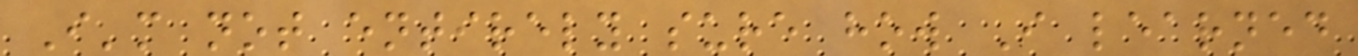I'm not entirely sure how I learned
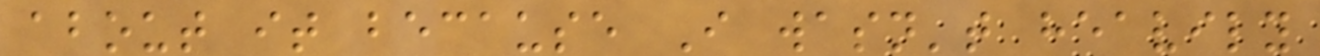about it because I wasn't heavily
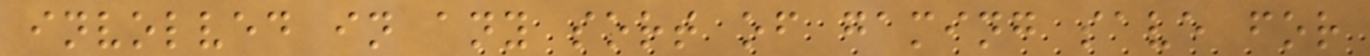involved in any sort of gaming save for
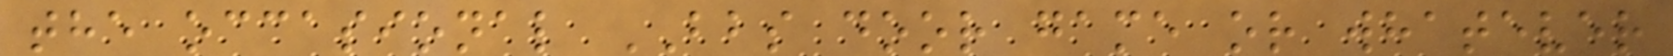the occasional BBS door game or whatever
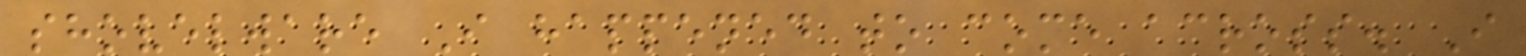shovelware I happened to come across. I
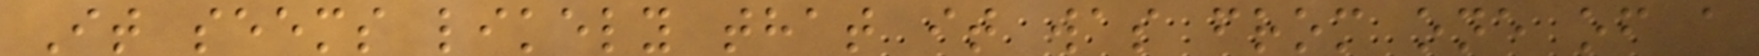It seems likely that it was from one of a
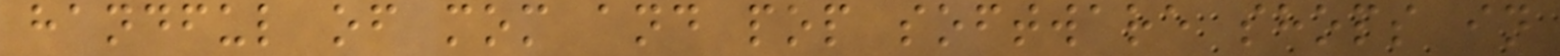handful of mom and pop software shops in
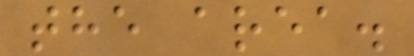the area.
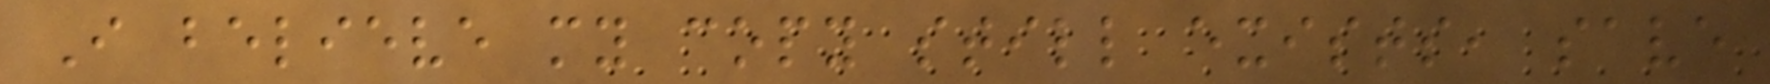I believe my copy still exists, save
